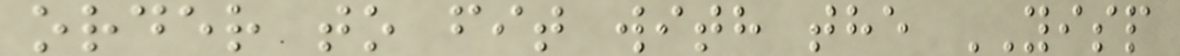order to fit with the YISP
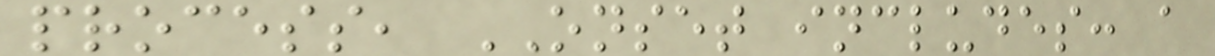process, ONSET includes: a
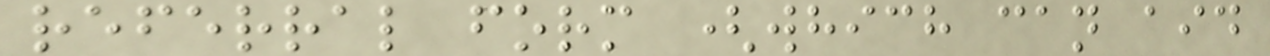referral form (which can aid
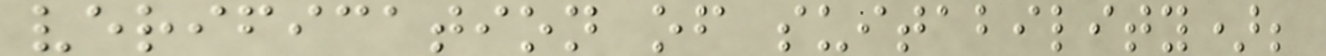verification of suitability);
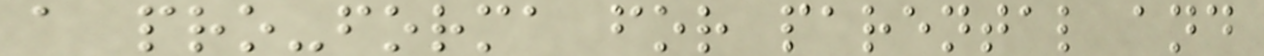a pro-forma for parental and
